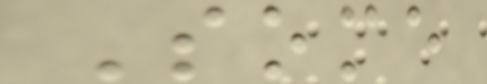Some
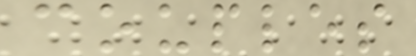couples
